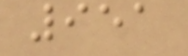951
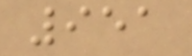951
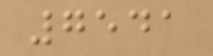7541
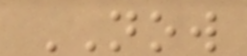NOW
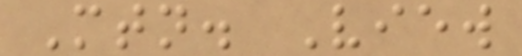Mtn. View
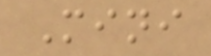Mini
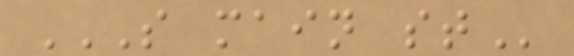S MAIN ST
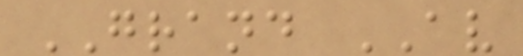GRAND AV
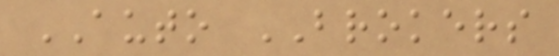AUTO BROKERS
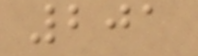201
